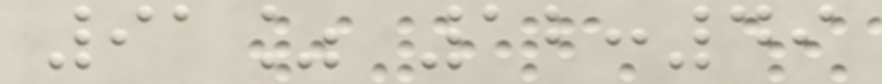91% 12:49
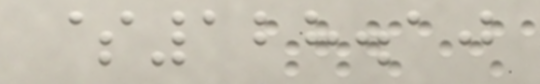$128.10
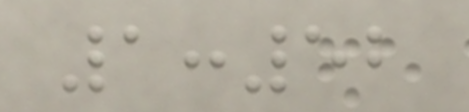1:52
